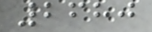2680
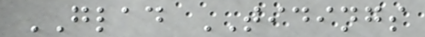GLAD TIDINGS
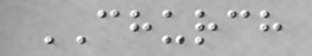CHURCH
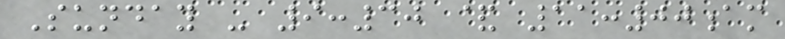Sunday - 9:30 & 11:00am
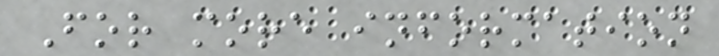For more information
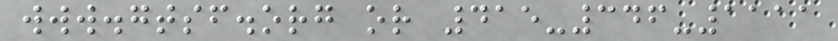www.gtsf.org or 415-346-1111
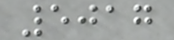5017
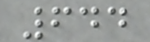644
